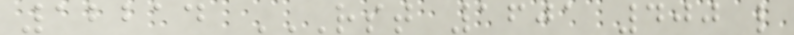12214 RST 1601 400 L
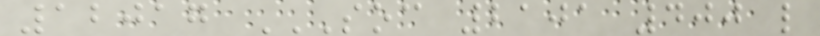12017 SOC 2101 400 L
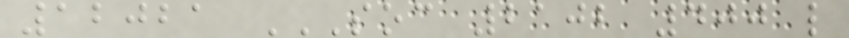12021 SOC 2102 400 L
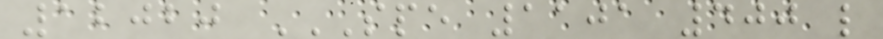12020 SPE 1101 400 L
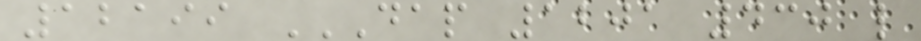12199 DAP 1201 430 L
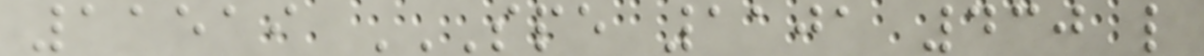11519 SPE 1101 430 L
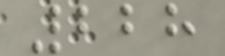228
